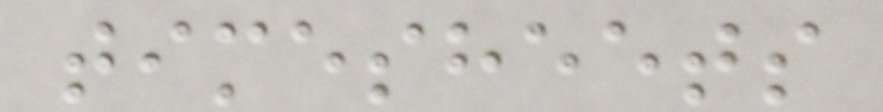timesheets
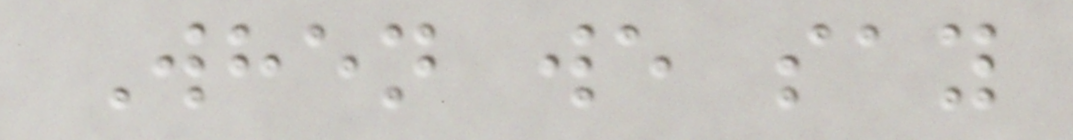When we say
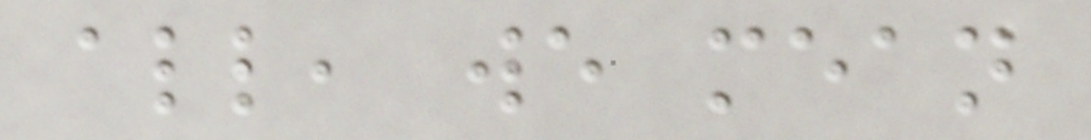all, we mean
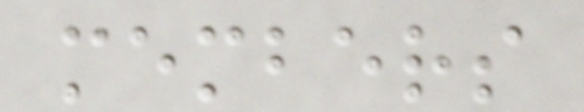members
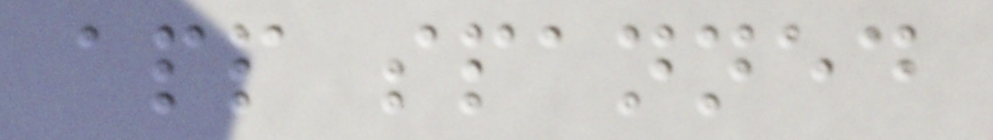app spanned
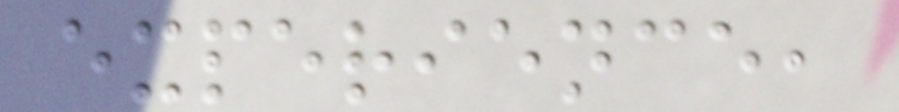experience,
